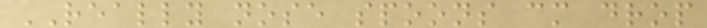REALLY nose spoons cm drop
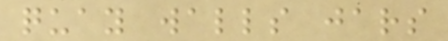quay walls jars
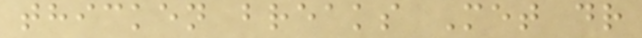thicken breaks Met dr
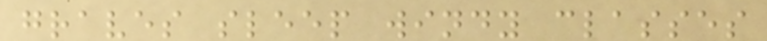graves sleep windy classes
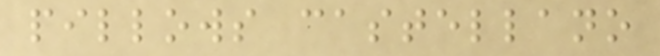pillows castellano
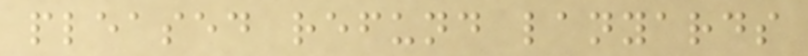pleased refund lanyards
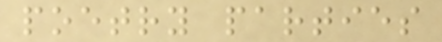poetry parties
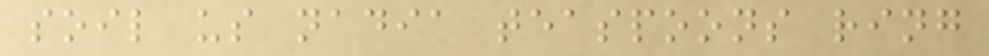soil us nadia teaspoons ring
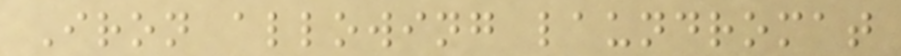Iron allowing laundromat
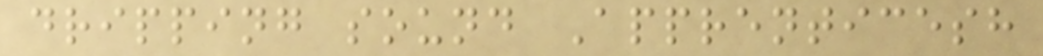dripping sound Apprenticesh
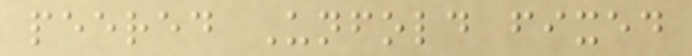peered Unfold fixed
